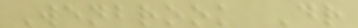Wenbrook Dr
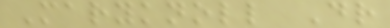Maryknoll Dr
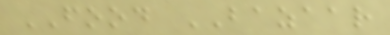FOOD BAZAAR
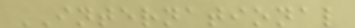INTERNATIONAL
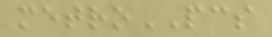metroPCS
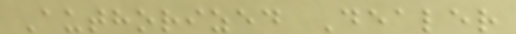Authorized Dealer
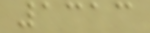1313
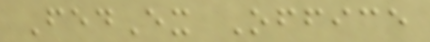FedEx Office
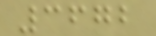3672
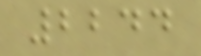2244
